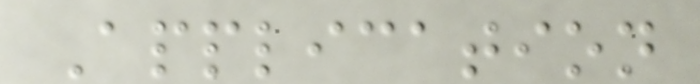Application
